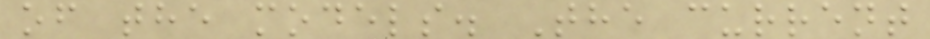of the models. The current
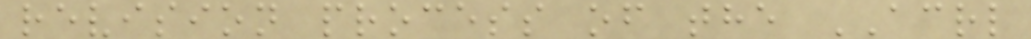revision process of the ACRL
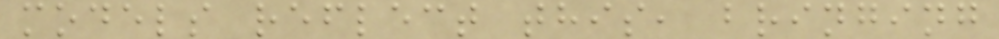models reflect this, bringing
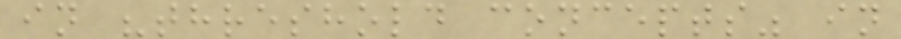in "threshold concepts" in
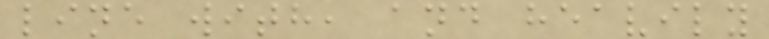line with, and heavily
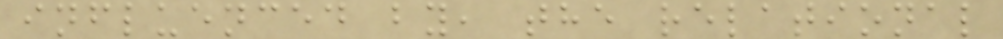influenced by, the relational
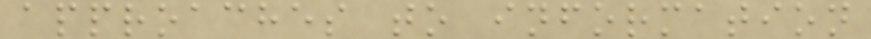approaches to information
